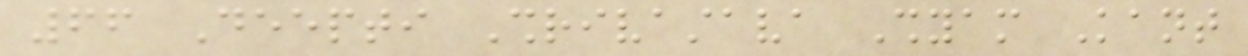66 Deepti Shrivastava Shyam Kant
